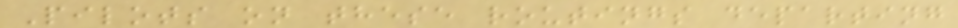Pilots on these routings departing
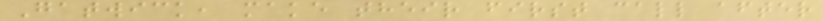Gatwick, make their first call after
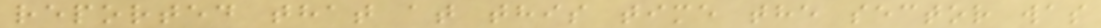reported that at this time the sector was
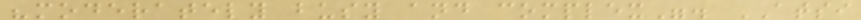"moderately busy and complex". ATSI
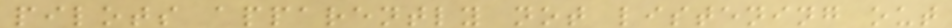pilots apparently not listening out
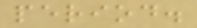period.
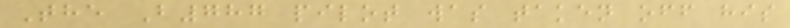The B787 pilot was taken off his
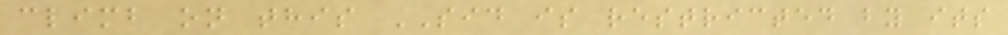climb on this SID is restricted by its
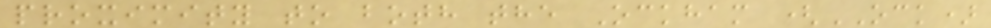proximity to both the Ockham (OCK)
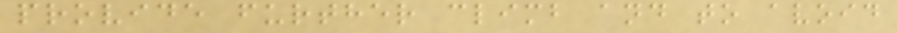provide further climb and to avoid
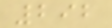292
